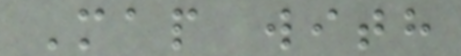Map with
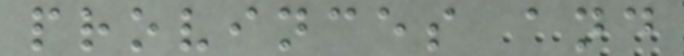provinces and
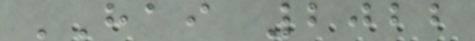HAI 2022
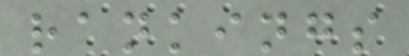rankings
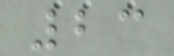23
